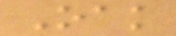Oak
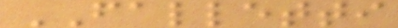FALLETTI
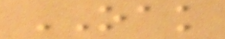OAK
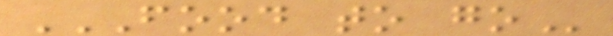FOOD TO GO
